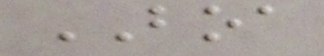BOA
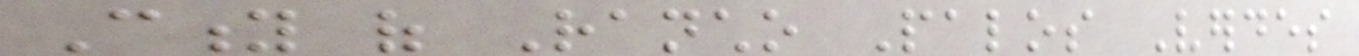City of Rancho Palos Verdes
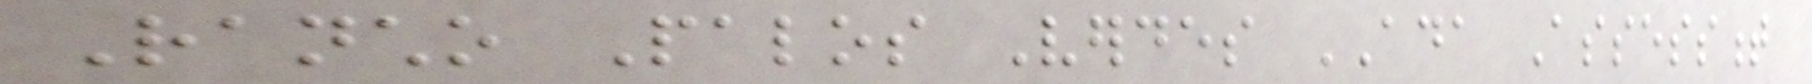Rancho Palos Verdes ADA Assessment
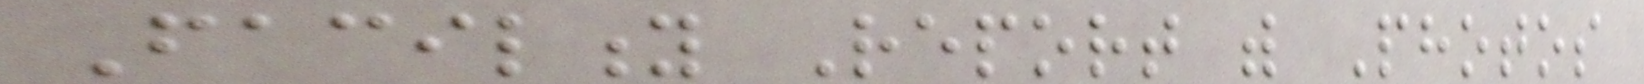Facility Report with Photos
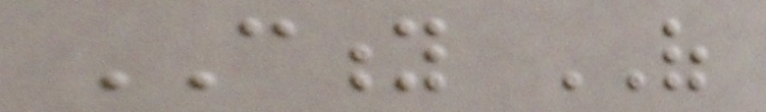CITY OF
